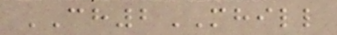CH2MHILL
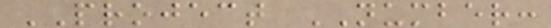PROJECT NUMBER:
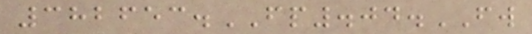382653.FP.04.FW
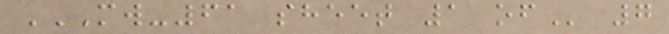MW-61 SHEET 1 OF 7
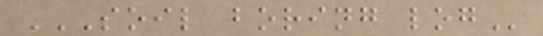SOIL BORING LOG
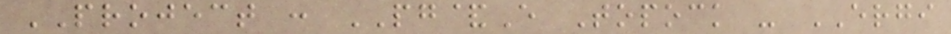PROJECT : PG&E Topock - ERGI
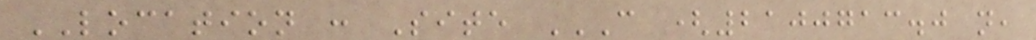LOCATION : Site C (2100713.0 N,
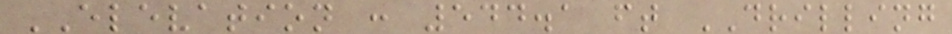ELEVATION : 544.1 ft DRILLING
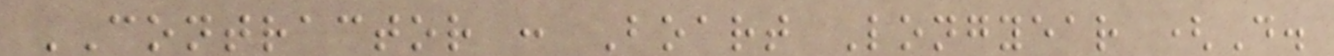CONTRACTOR : Boart Longyear (D.
